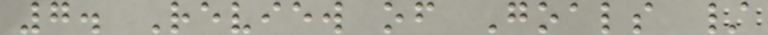7. Review of Goals /
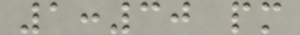1:30 pm
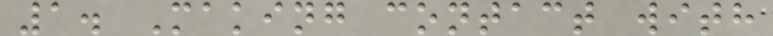1. Making contact with
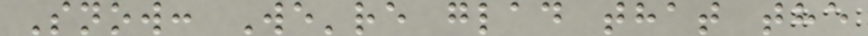Snow: We're glad that the
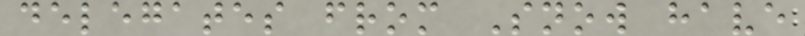delegates from Snow have
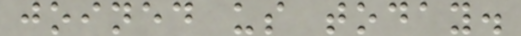joined us today.
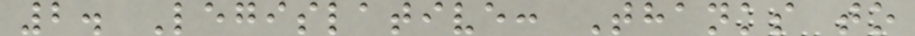2. Legislative: Thanks to
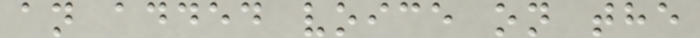an added voice on the
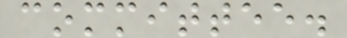committee.
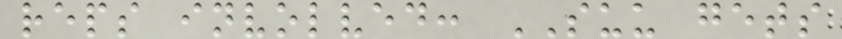reps involved: SUU gets
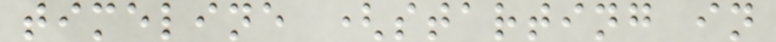timeline (starting in
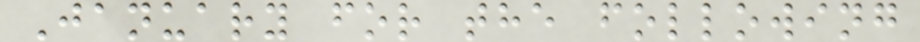January for the following
